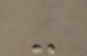-
